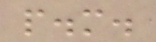p.m.
